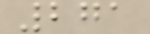271
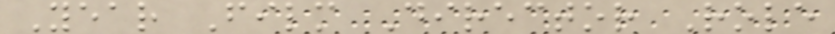Year Film Director Role
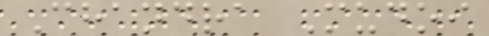Chandra Mudoi
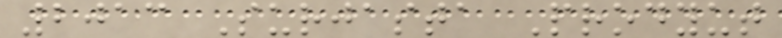2013 Surjasta Prodyut
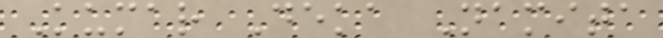Kumar Deka Namita
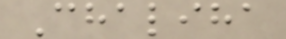Chaliha
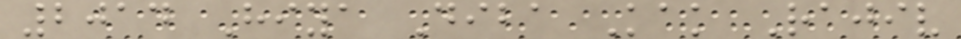2014 Hiya Diba Kak Rajiv
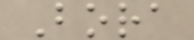Bora
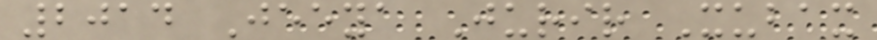2014 Jeeya Jurir Xubax
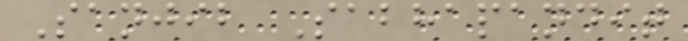Sanjib Sabhapandit
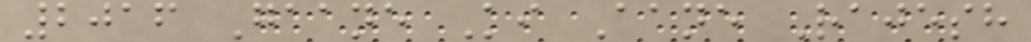2016 Gaane Ki Aane Rajesh
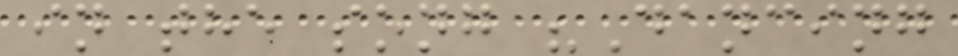in the song "Dancing
